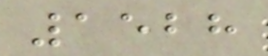1528
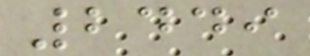2449
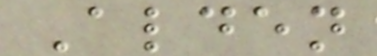Alden
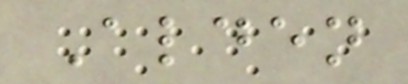Alden
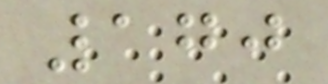170
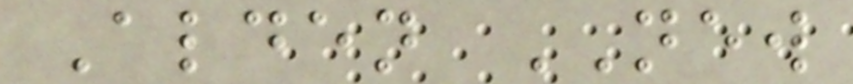Alden NEW
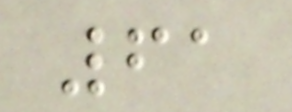61
